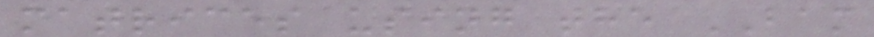matrices using the BAM
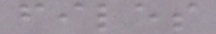files
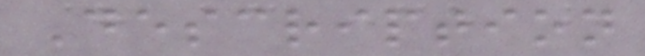Description
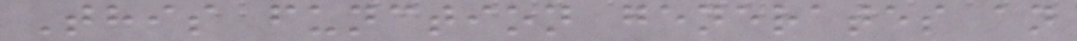This function generates an
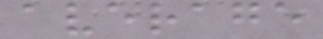average
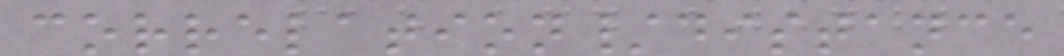correlation/distance
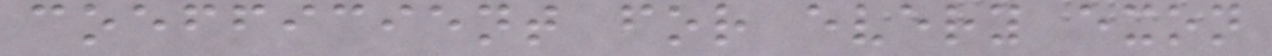coefficient for every exon
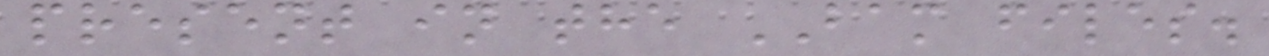present in the BAM files.
